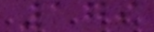179
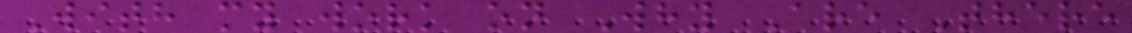With my work on Why Are There
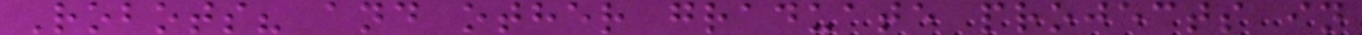Robots? and other graduate projects in
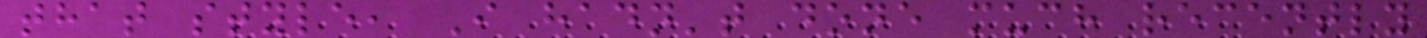that style, I hadn't done much recently
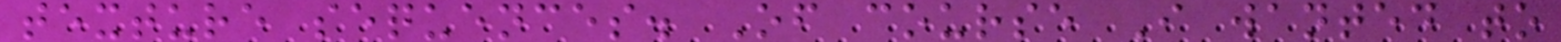texture sequences. Of course I wanted to
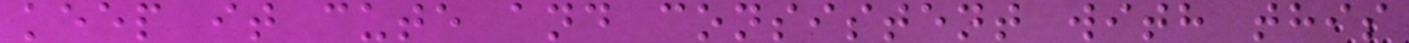keep it cute and consistent with this
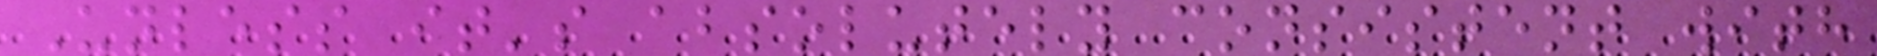Unless it's absolutely consistent with
